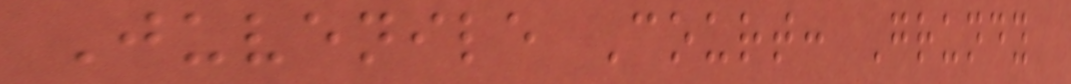Juvenile Court: Grundy
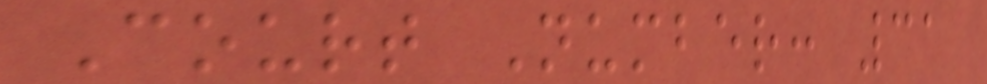Court Number: 31
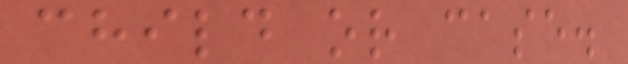child or case.
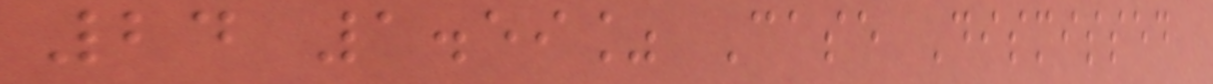24 1.59% Case Dismissed
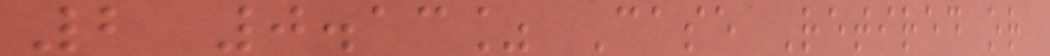2 0.13% Case Retired or
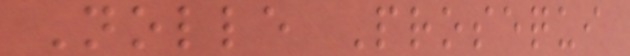Nolle Prosequi
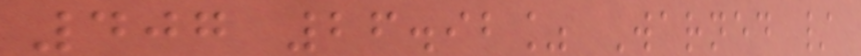407 26.92% Warned /
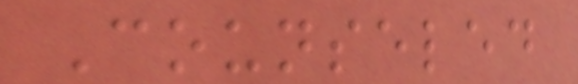Counseled
